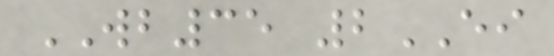WB35 2EI
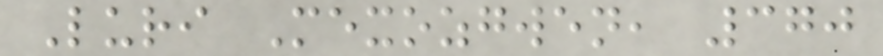Luri Mexozgwen, 370
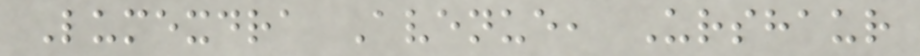Lumexdra Avenue, Urshaur
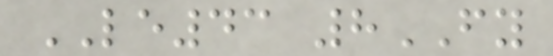LE43 8FY
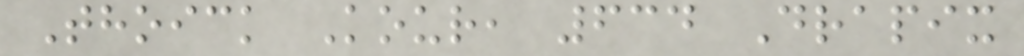Thoick Kour, 634 Drapix
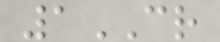1CR
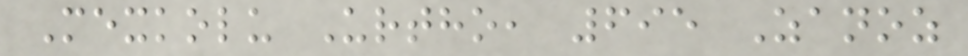Mexkolu Urtho, 695 Zanoz
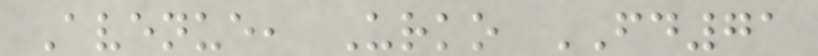Avenue, Urko FD71
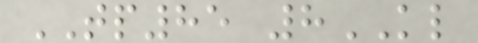TP85 8KL
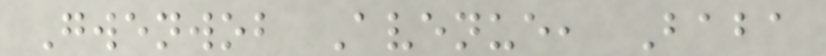Gwenwob Avenue, Baba
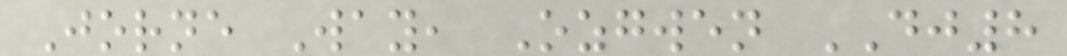Jorne Way, Ozgwen DJ8
